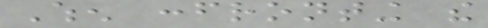When confronting the
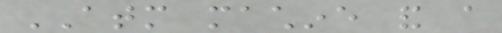ATM machine and a
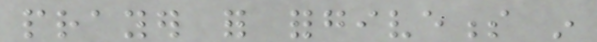prayer for forgiveness in
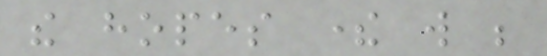the hopes there will be
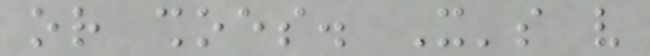or shoes. It's very
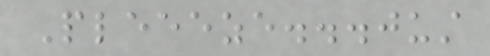Pleeeze...just
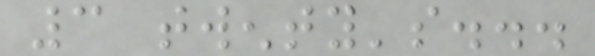3 twenty's...
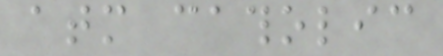atm catholic
